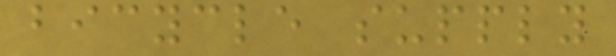bicycle supply
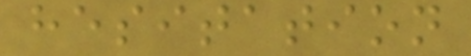hesitation
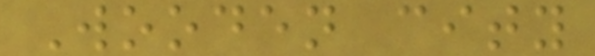Wooden city
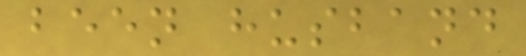been husband
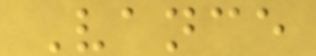Vance
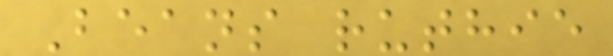Beans ruthie
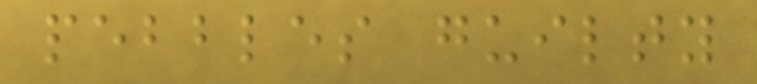pebbles guilty
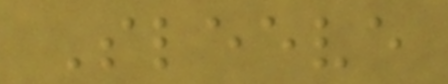Sleeve
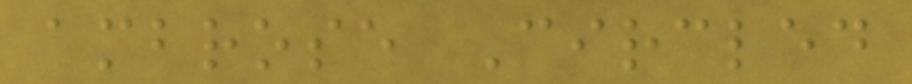ambrose Circled
